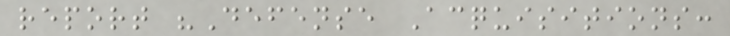report "Defense Acquisitions:
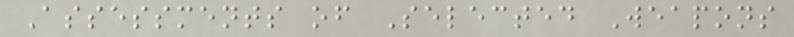Assessments of Selected Weapons
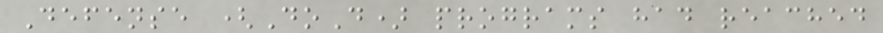Defense (DoD) programs had reached
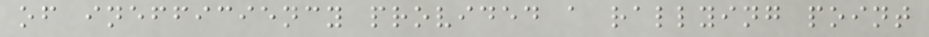of inefficiency provided a rallying point
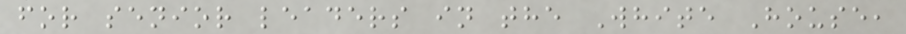for senior leaders in the White House,
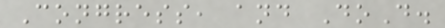Congress, and DoD.
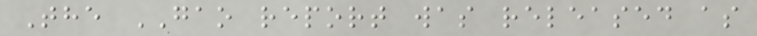The GAO report was released as
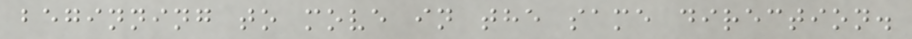beginning to move in the same direction.
